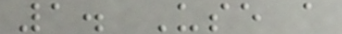1. Use a
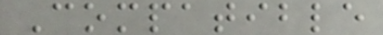Compatible
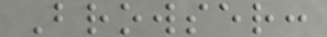Browser:
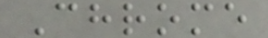Chrome
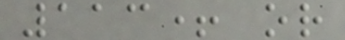113+ or
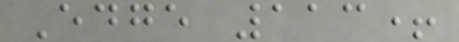Edge 113+
